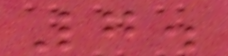7.
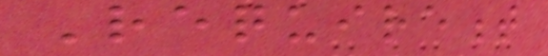Requirement
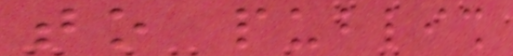to publish
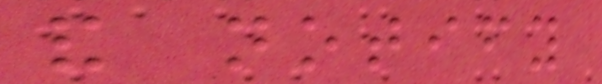and notify
